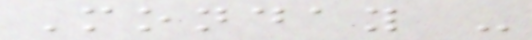Monday -
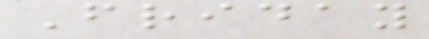Friday
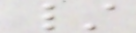/
